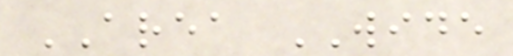AREA WIDE
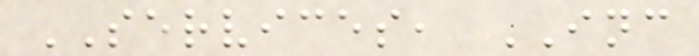SERVICES, INC
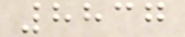8837
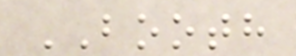BOOTH
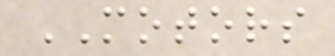MOTORS
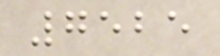7525
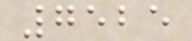7525
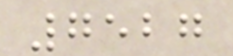7527
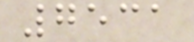7531
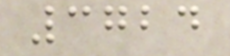3724
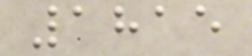1815
